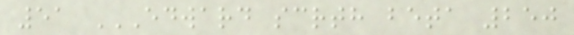51 EDWARD SCRTH BETA 250
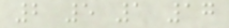2 5 1 17
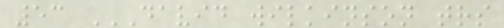53 DAVID WILKINSON TRS
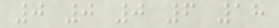0 0 0 6 18
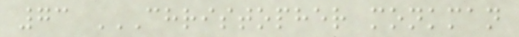73 CHRISTOPHER MONKMAN
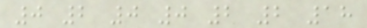0 2 0 0 2 2 18
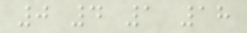0 4 1 18
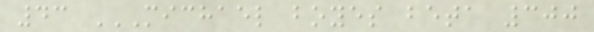43 MICHAEL BOYES BETA 300
